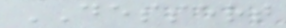DESSERT
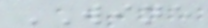WINE
